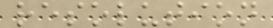resolution
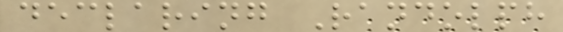declaring Randolph
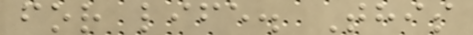for life. This
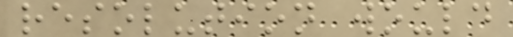resolution would
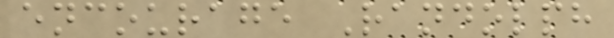encourage Randolph
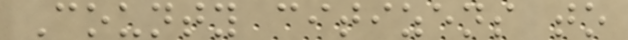County citizens to
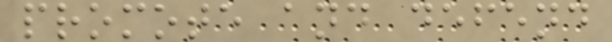promote and defend
